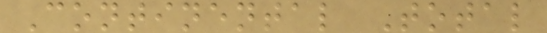Continental Total
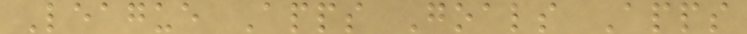League Apps Goals Apps
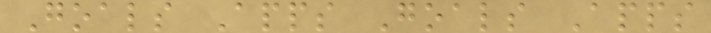Goals Apps Goals Apps
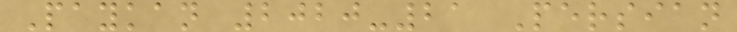Paykan 2020-21 Persian
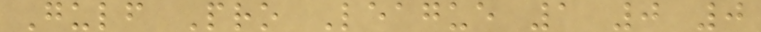Gulf Pro League 1 0 0
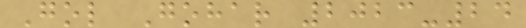Gol Gohar 2023-24
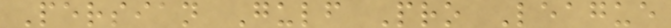Persian Gulf Pro League
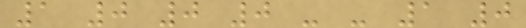1 0 0 0 - - 1 0
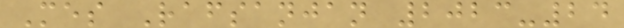Mes Rafsanjan 2023-24
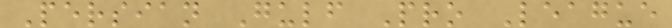Persian Gulf Pro League
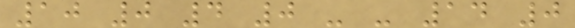10 0 4 0 - - 14 0
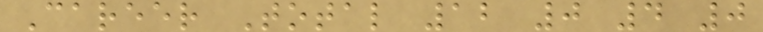Career Total 12 0 4 0
